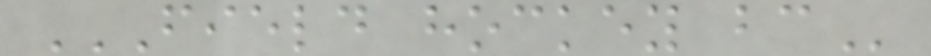FIELD HOCKEY BC
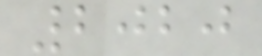2020
